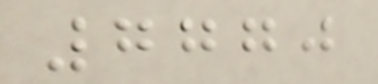7770
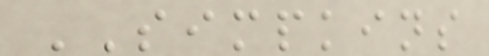SIMPKINS
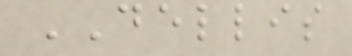DELLIS
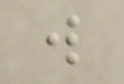w
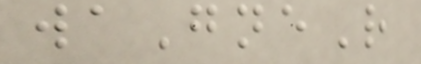waGneR
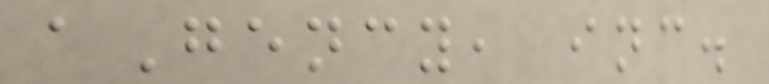aGency, inc.
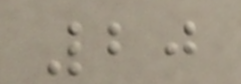20
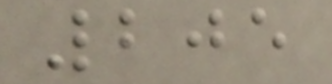205
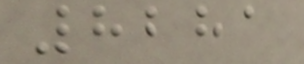8281
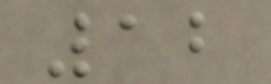12
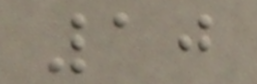10
